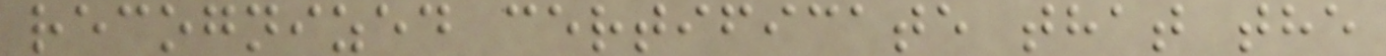recognized certificate that the
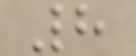8
